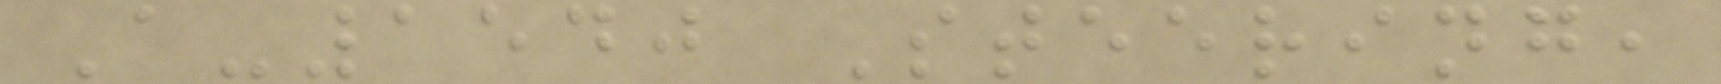A-1540 Steering,
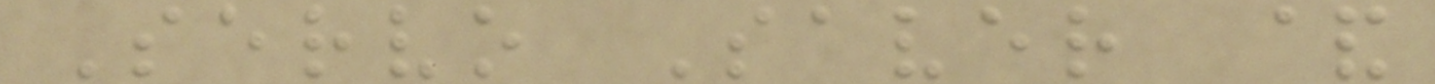Servo Saver &
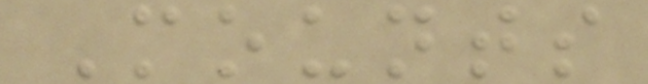Mounts
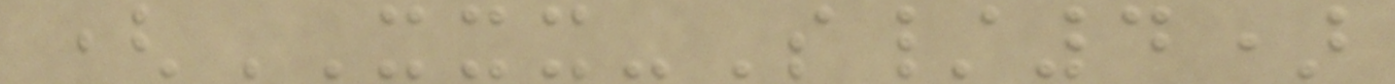(XXX-S/4)
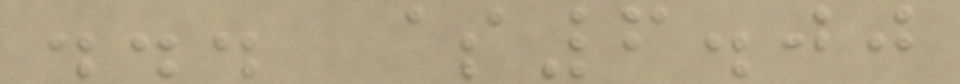... $6.00
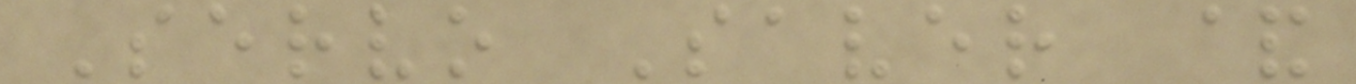Servo Saver &
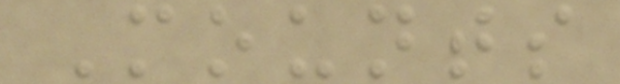Mounts
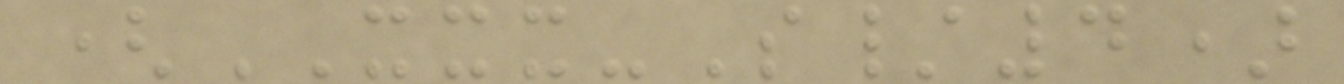(XXX-S/4)
